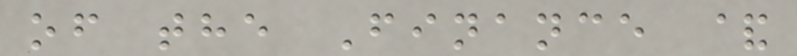of the Finance &
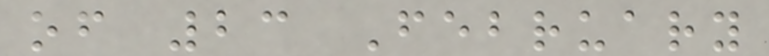of 23 February
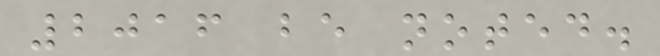2016 be noted.
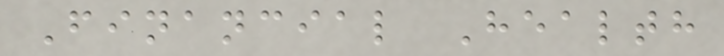Financial Health
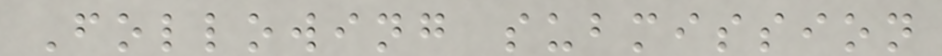Following submission
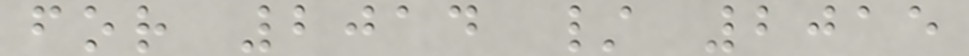for 2014 / 2015
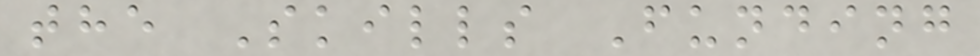the Skills Funding
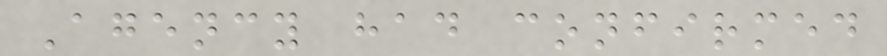Agency had confirmed
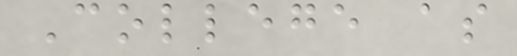College as
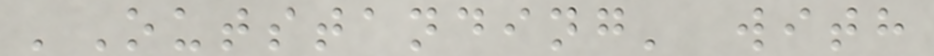'Outstanding' with
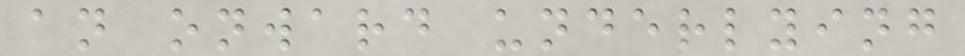an onward underlying
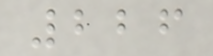226
